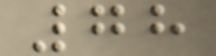78
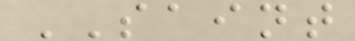SAINT
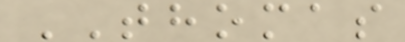THOMAS
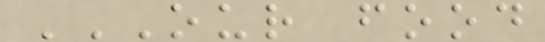OUR FOOD
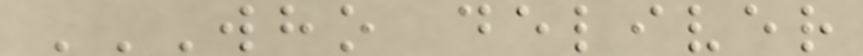WHO DELIVER
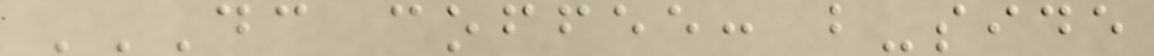DC COFFEE: B-SIDE
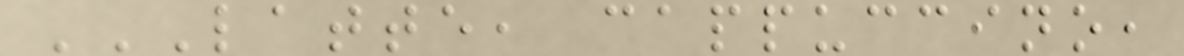LATTE, CAPPUCCINO,
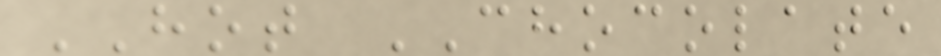HOT CHOCOLATE
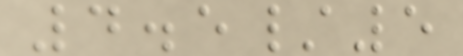4.5/5
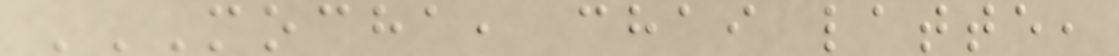MOCHA, CHAI LATTE,
